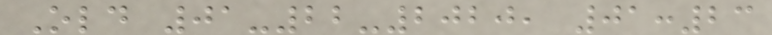Old 01-22-2020, 01:23
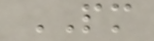PM
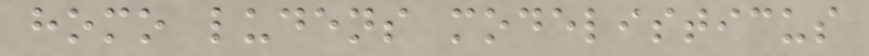homo ludens modelisticus
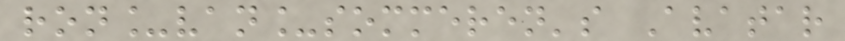ron_van_sommeren's Avatar
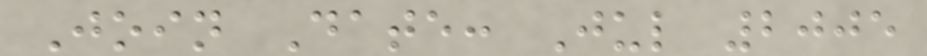Join Date: Jul 2005
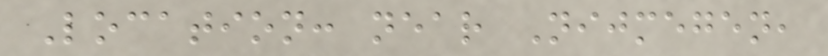Location: near Nijmegen,
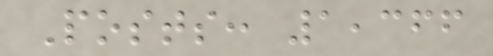Posts: 1,366
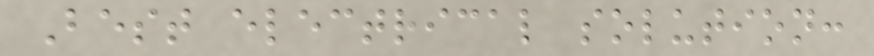Best electrical solution:
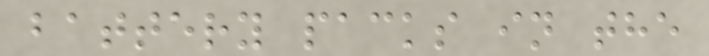battery packs in the
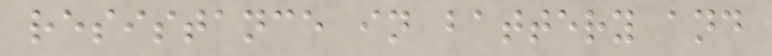resistance in battery and
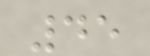45
